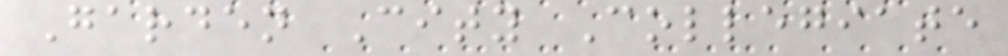Garden City Collegiate
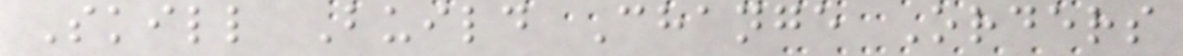Skill Build Change Orders
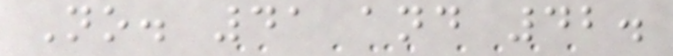No. 41 and 42.
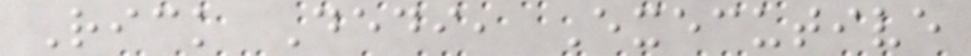Rick Dedi, Executive
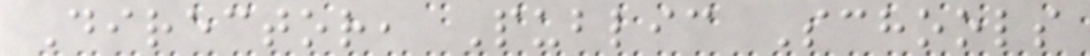Director, Public Schools
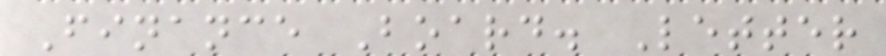Finance Board. Letter
